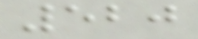520
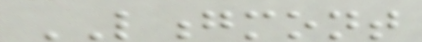LONGMONT
